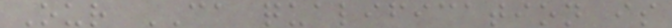Our CA qualification is
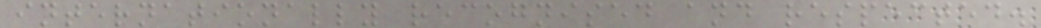internationally recognised and respected.
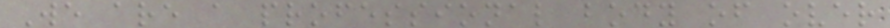We are a professional body of over
